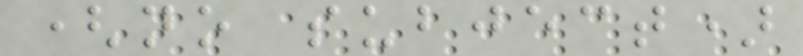(no subject)
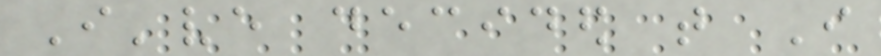I've decided that I
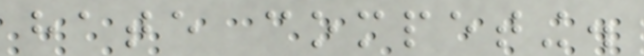hate competing.
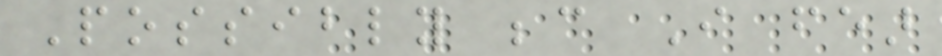Possibly because I fear
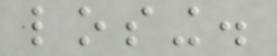losing.
